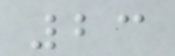23
